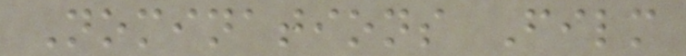Nominations Film
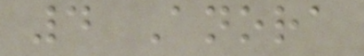4 Anora
